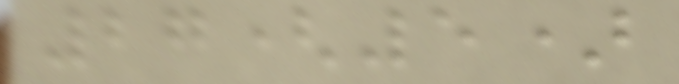27(5)
